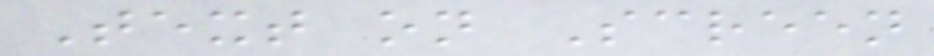Text on Screen
